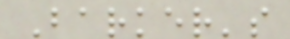Barker's
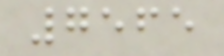7565
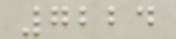7224
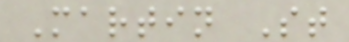Martin St
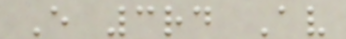E 3rd Av
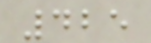425
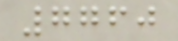7760
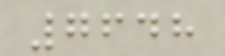7648
